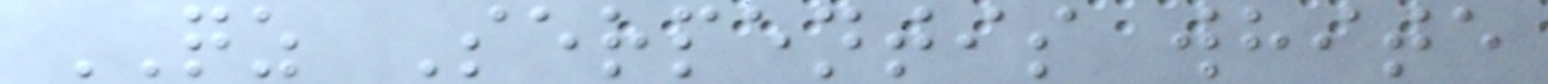QZ Serpentis white
